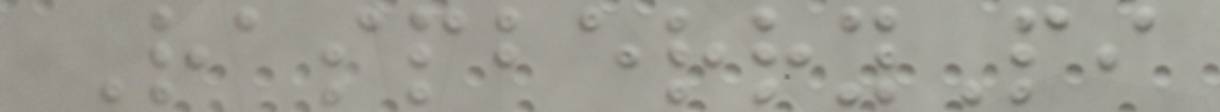RaspberryPi
